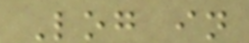Log in
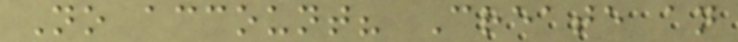No account? Create an
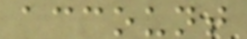account
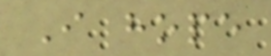I hope
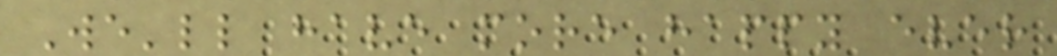We'll have more happy ever
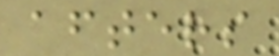afters
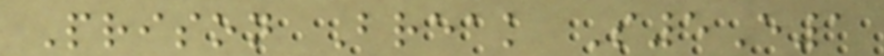Prison Break S5E1
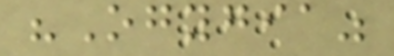"Ogygia"
